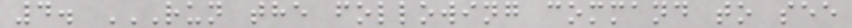4. RUN THE FOLLOWING COMMAND TO SEE
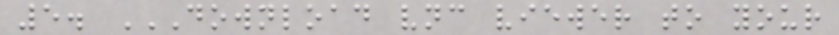5. DOWNLOAD VNC VIEWER TO YOUR
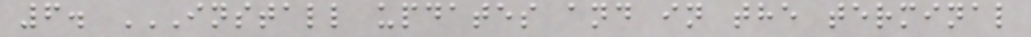6. INSTALL UPDATES AND IN THE TERMINAL
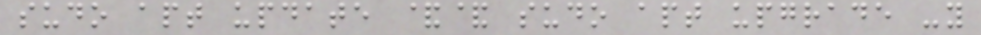sudo apt update && sudo apt upgrade -y
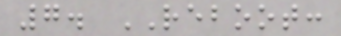7. REBOOT:
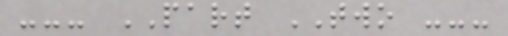--- PART TWO ---
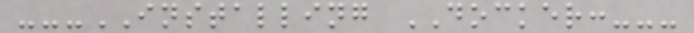---INSTALLING DOCKER:---
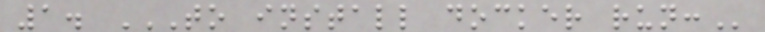1. TO INSTALL DOCKER RUN:
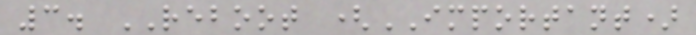3. REBOOT (IMPORTANT)
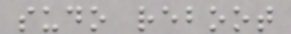sudo reboot
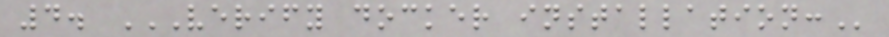4. VERIFY DOCKER INSTALLATION:
